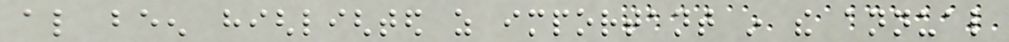also been highlighted as important in the annual
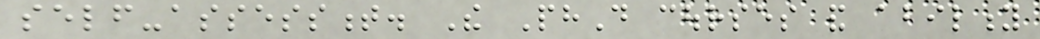self-assessment. The PhD courses and ability
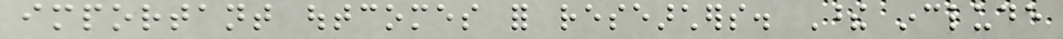important outcomes for researchers. These include
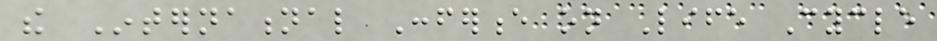the International Conference on Life Cycle
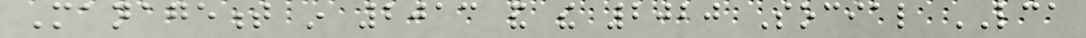Management in 2013 and the 2020 Social LCA
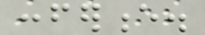conference.
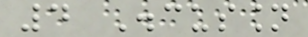4 Discussion
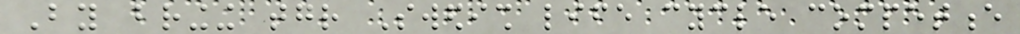By bringing together Swedish life cycle competence
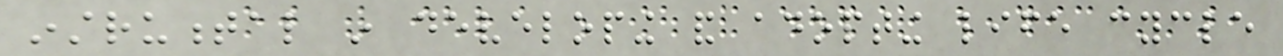instrumental in developing and adopting life cycle
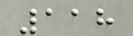118
